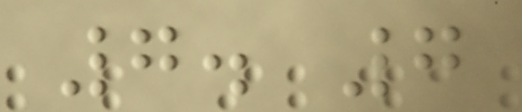7. 7
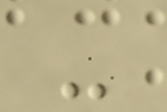-
